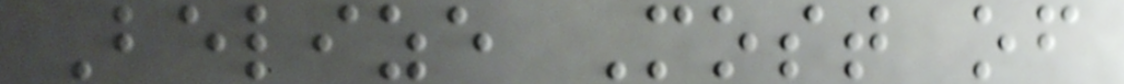Belize Most of
